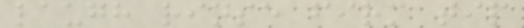laugh rinse firm tip
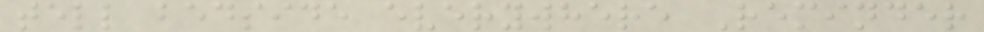tell bedside everywhere Reminder
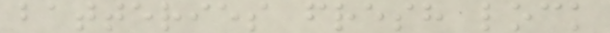batteries fresh lock
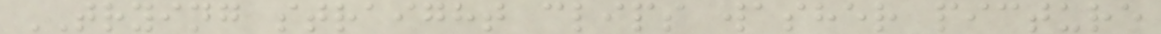TRYING straight clips washer picture
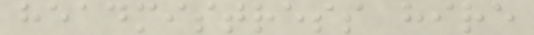headmistress hire
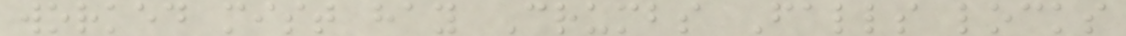worked mist hay Crumbs Falls locks
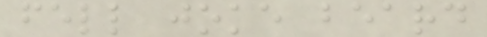fell joke beard
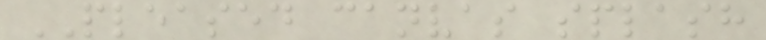PLEASED canvas splash
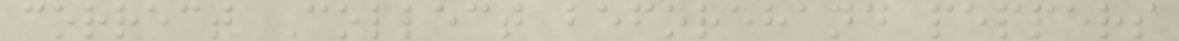correct Collect beforehand peppers
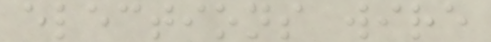elections wire
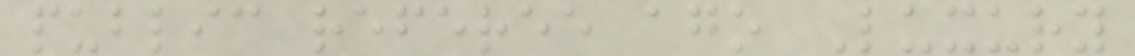public referee ago Luxury
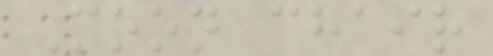Moon chair
